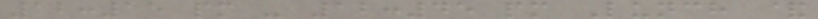12:15 pm - 12:45 pm Lunch &
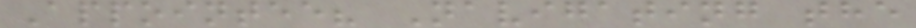Appointee? Navigating the
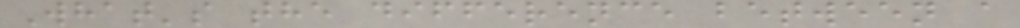What's the difference between a
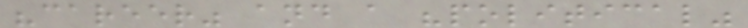"career" and a "political"
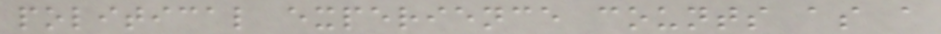political experience counts as a
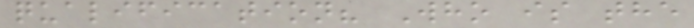qualification? Who is the
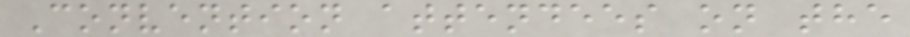Convention attendees on the
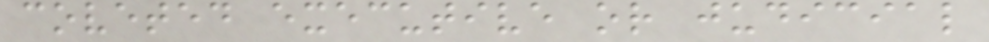coveted executive or judicial
